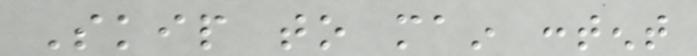Skip to main content
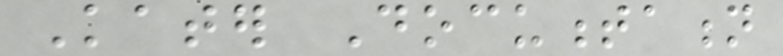Kater Documentation
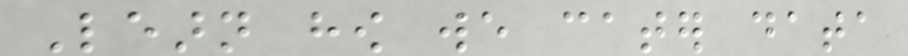Learn how we cater data
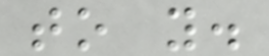to you.
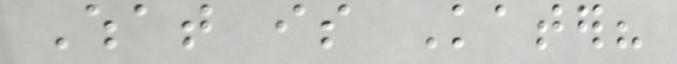What is Kater?
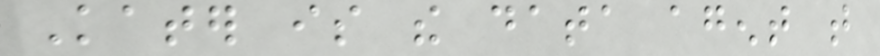Kater is the data agent that
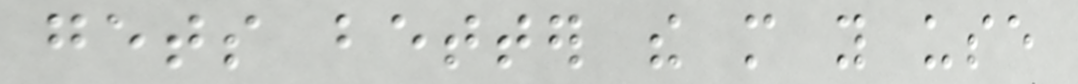gets better the more you use
